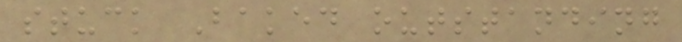stuck Baked outstanding
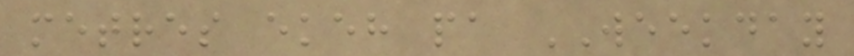metres ekeh pa WEEKDAY
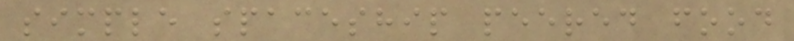simple spaceship peered food
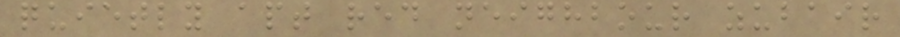quietly apt red neighbour zubair
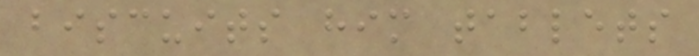biscuits him tablets
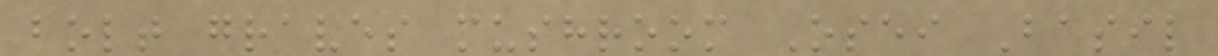bolt graves mushroom Osei Basil
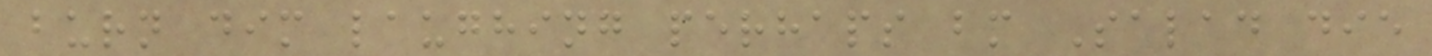burn dim laughing perhaps bm Salad die
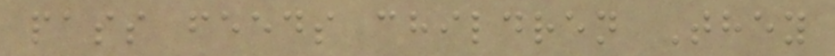pass feeds children They
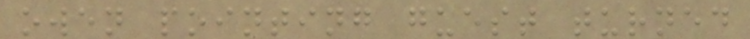owen pointing guest turned
